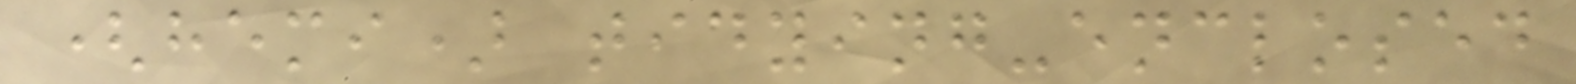(hemi) tidying-enclosed
